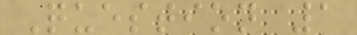Question 1
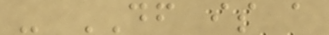- DF is a
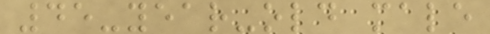45-year-old male
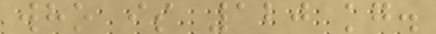who is 120 kg.
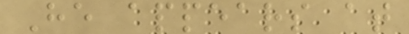He appears at
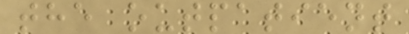the outpatient
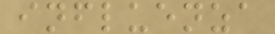influenza
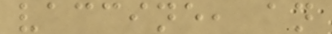vaccine, an
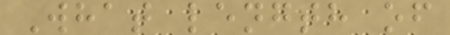What length of
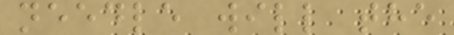needle will the
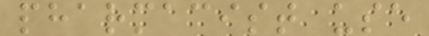pharmacist use
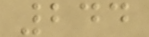244
